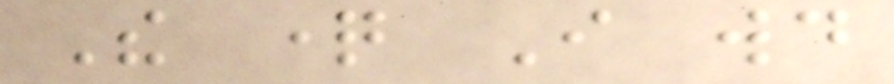The question I would
